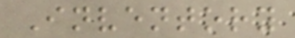Inventory
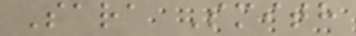Sara Smith
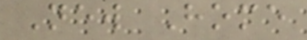New Home
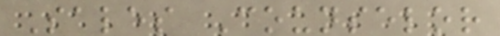Sales Counselor
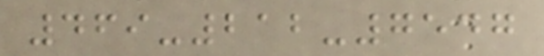469-212-7547
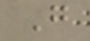G
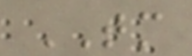TM
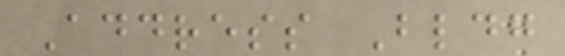Address Bldg
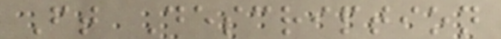Ft Description
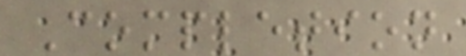Completion
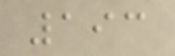193
